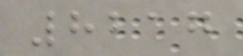8217
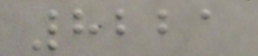8221
